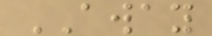AWAY
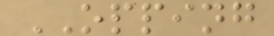OPPING
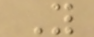Y
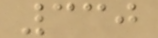330
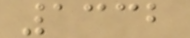1332
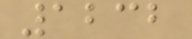1232
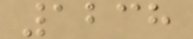1238
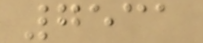7531
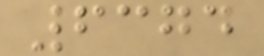6374
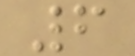6
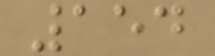154
